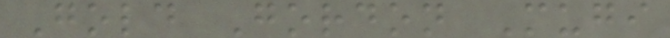Gold Gordon Mugi
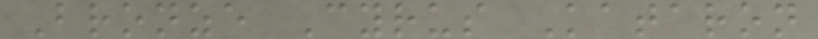Bronze Cyrus Kataron
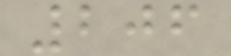206
